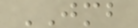JMB
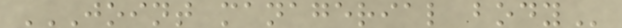JOINT MANAGERIAL BODY
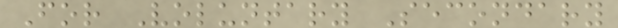For Voluntary Secondary
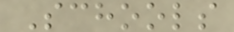Schools
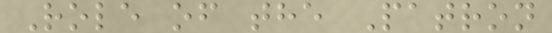Role of the Patron
